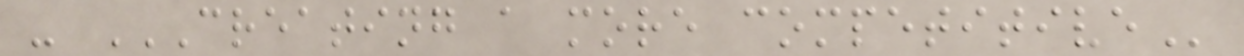- CREATING A MORE COMPETITIVE
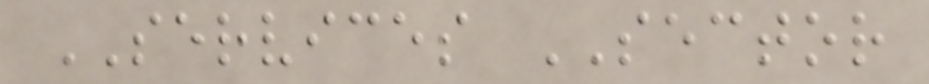SERVICES SECTOR
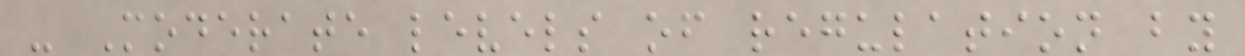- Moderate levels of regulation by
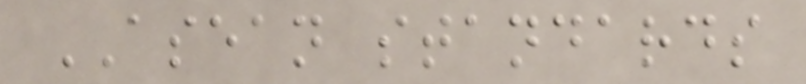ASEAN standards
